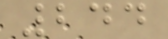244
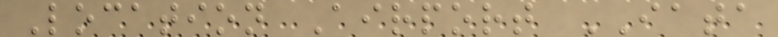Location Airport IATA
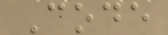Code
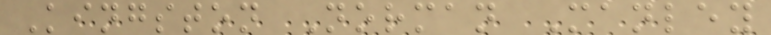Kingston Norman Manley
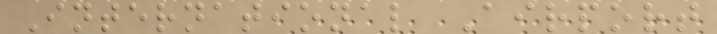International Airport
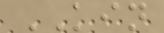KIN
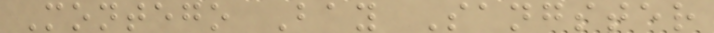Montego Bay Sangster
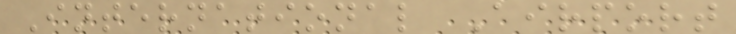International Airport
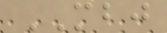MBJ
